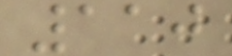110
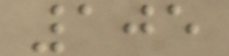105
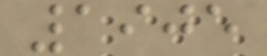1905
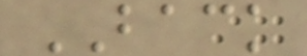BACK
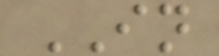IN
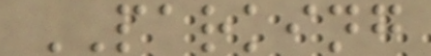PARKING
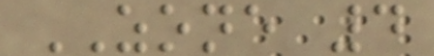ZONE 4
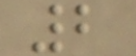2
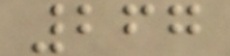267
